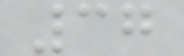37
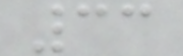33
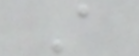A
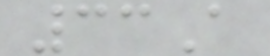33A
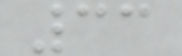33
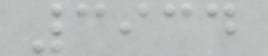3934
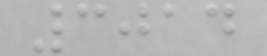3014
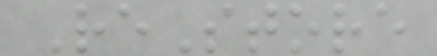ReStore
